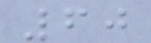60
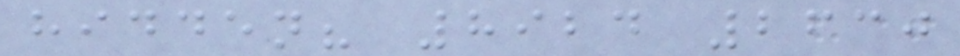hidden? 8924 2630
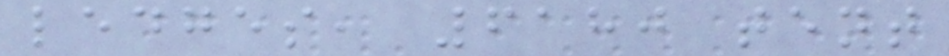ledges, 6180 tent
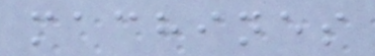machines
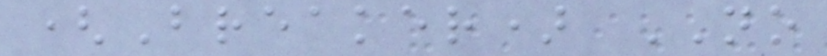(Breaker) NO
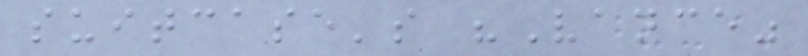suitcase's "Vance"
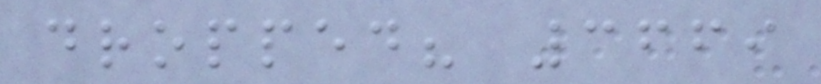dropped? 3669
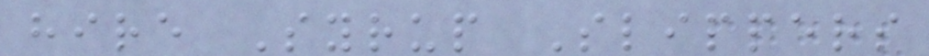hire Syrup Slippers
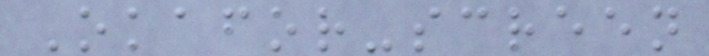Okafor-screen
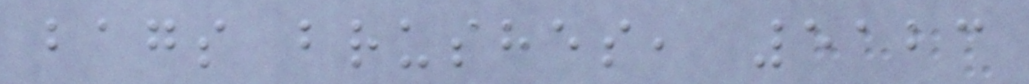bags brushes, 5123
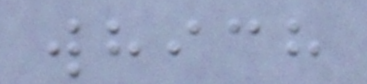which
